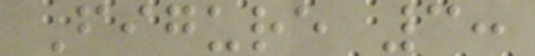Figure 3:
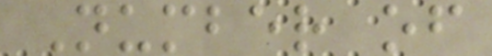Number of
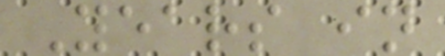Years in
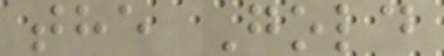the Gold
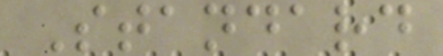Standard
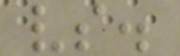vs.
